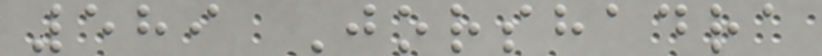589 Jorshadra
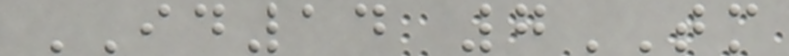ID14 7TM
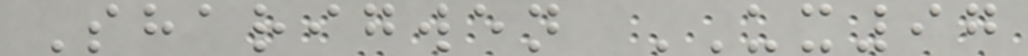Sharigwen UX97
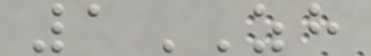1ZH
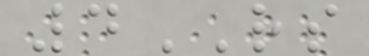4RS
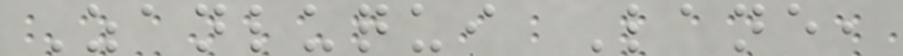Zanluqui Lane,
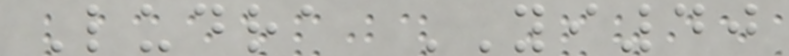Ludra YI40
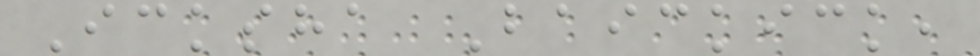Icksha Baickick,
